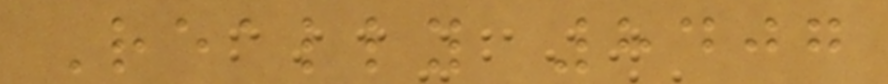Really 8407
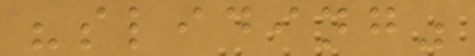"sliding"
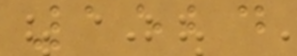1524
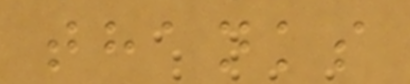thanks
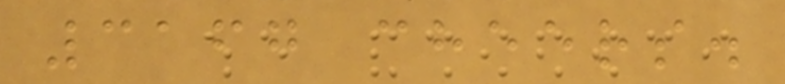3167 cheers.
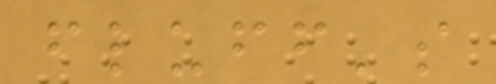fluff's
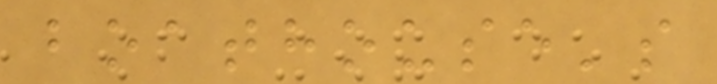boathouse's
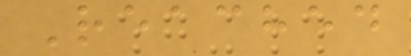Reached
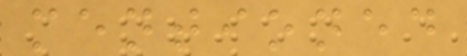mentioned
